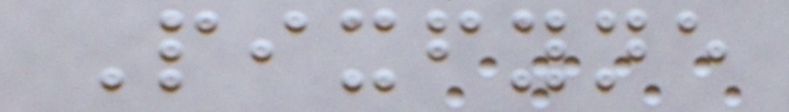Pixfyne
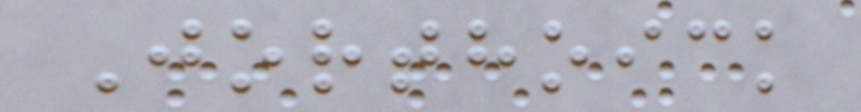Jorthoick
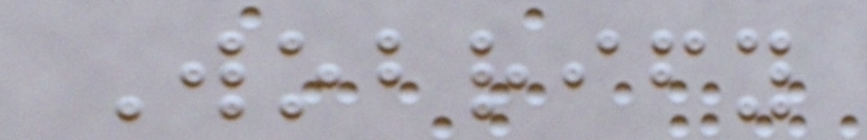Wobrify
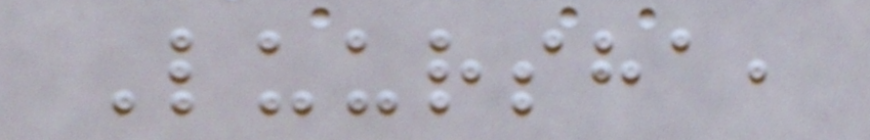Luursha,
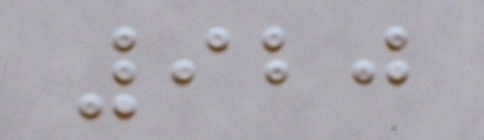920
